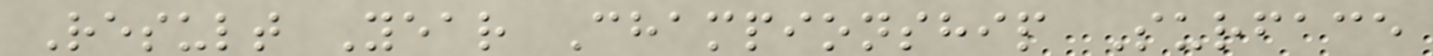Result Year Championship Surface
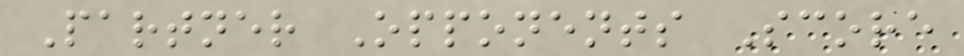Partner Opponents Score
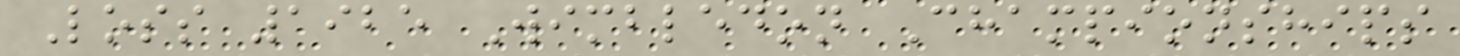Loss 1925 Wimbledon Championships
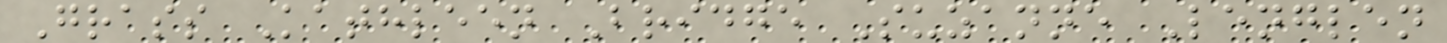Grass Kathleen Bridge Suzanne Lenglen
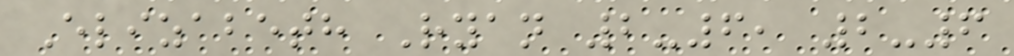Elizabeth Ryan 2-6, 2-6
